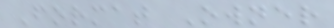Format Owner
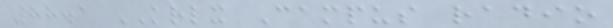88.1 KRLX Campus radio
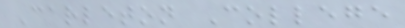Carleton College
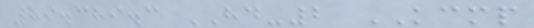89.389.3 HD-2 KCMP
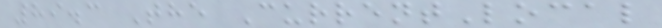89.3 The CurrentLocal
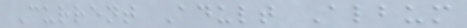Current Adult Album
